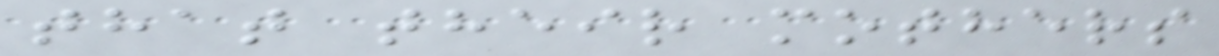that their mothers
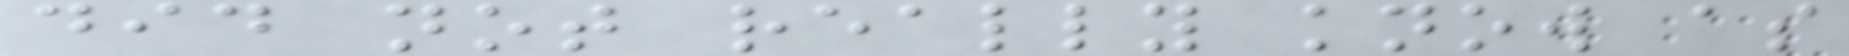did not really know as
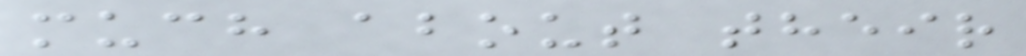much about their
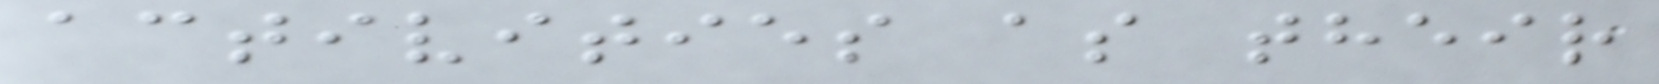activities as their
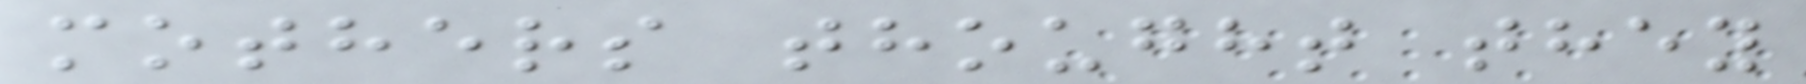mothers thought they
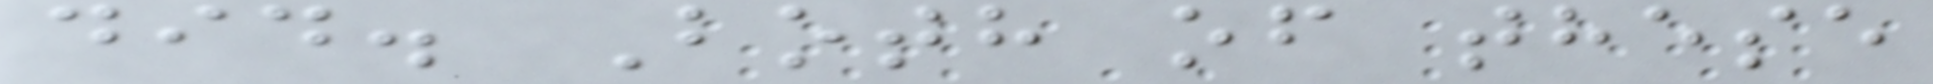did. Both of these
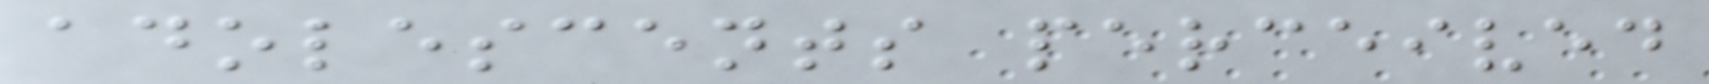adolescents perceived
